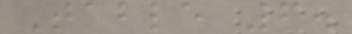Table 6.
